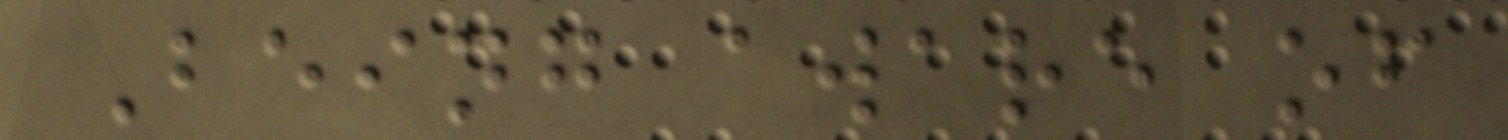Being aware of
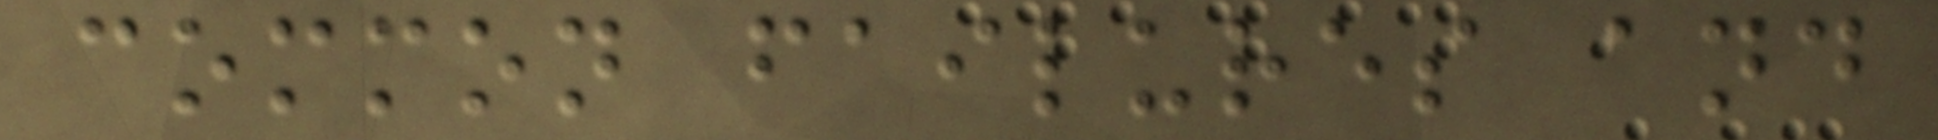common failures and
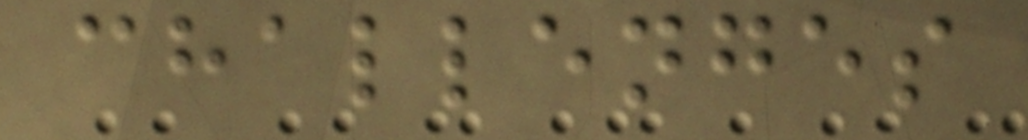challenges
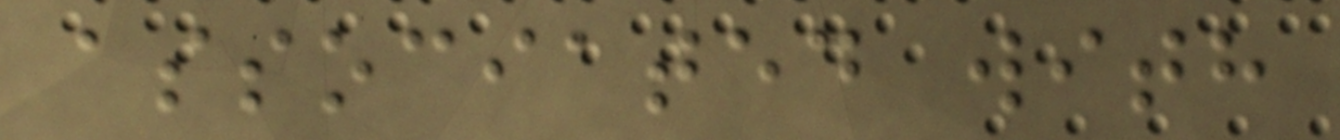associated with
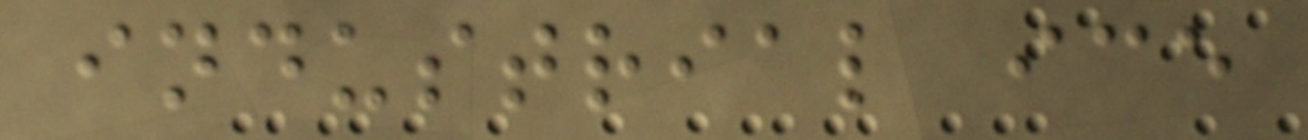industrial ice
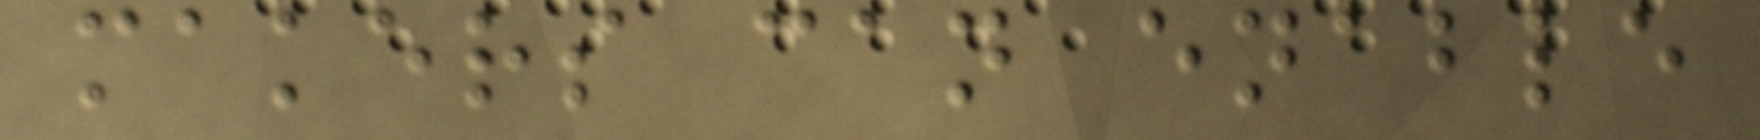makers can enable
